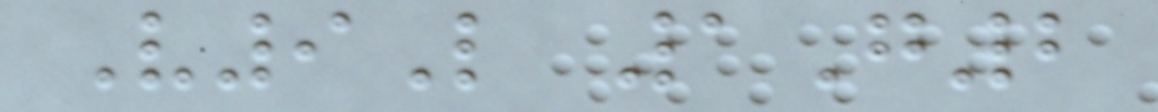V9L 1G2
